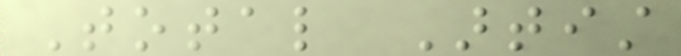Total Artist
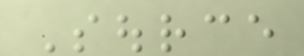Source
